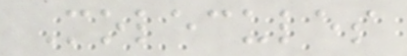Molecules
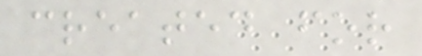created for
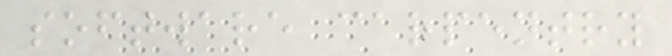software carpentry
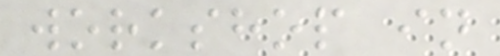workshop in
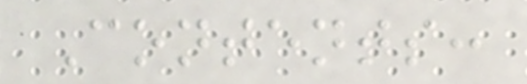Contents:
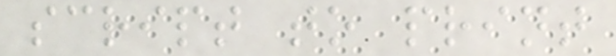script to print
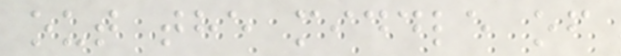out the middle of
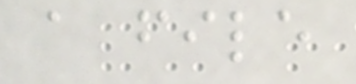a file
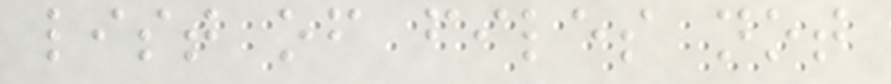list of files not
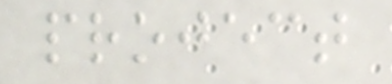project
